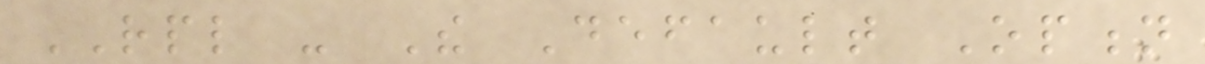RPL - The Default Option
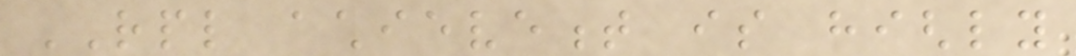RPL achievement is highly
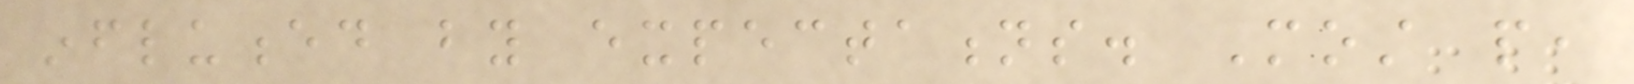influenced by expectations. Most people,
